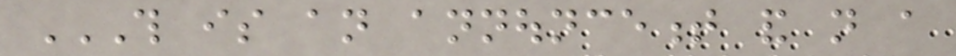THIS IS AN ANNOUNCEMENT AND NOT A
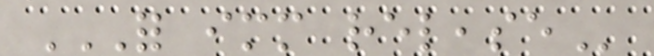FOR IMMEDIATE RELEASE
